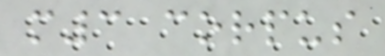m3 corpus
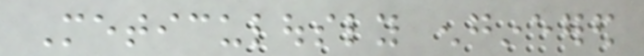Meticulously engineered
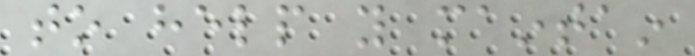to help you maintain
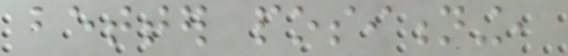better positioning,
